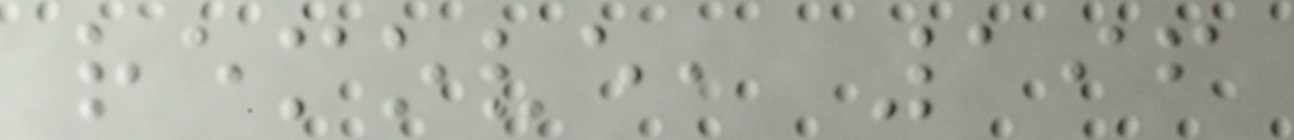remove, 196
